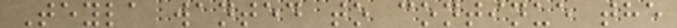Teyla wanted to continue the
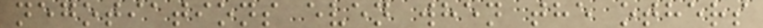negotiations even when the others
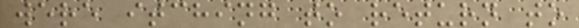were itching to return to
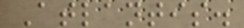Atlantis.
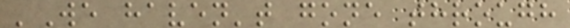'We haven't gone through
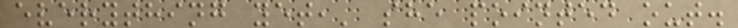everything yet,' she pointed out.
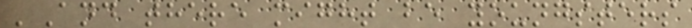'And there might be youngsters
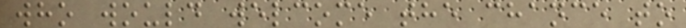who would welcome the chance to
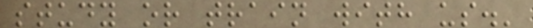study or train with us.'
